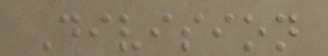Division
